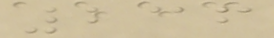236
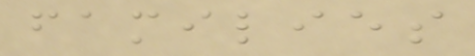families
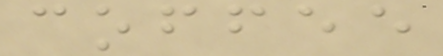coffee
